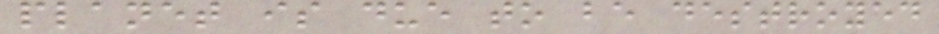planet is due to be destroyed
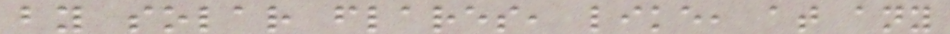by solar flares, like, at any
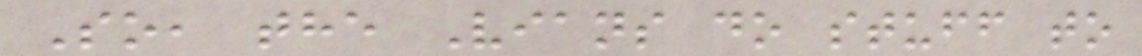So, the Vians do stuff to
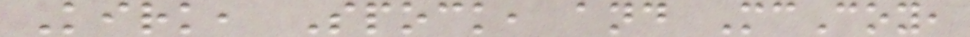Kirk, Spock, and McCoy,
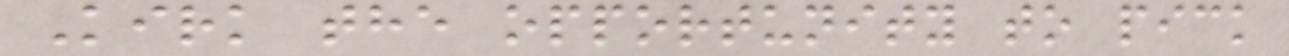Kirk the opportunity to pick
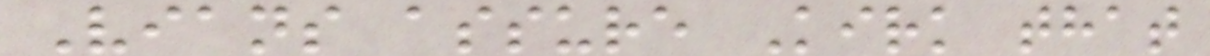Vians assure Kirk that
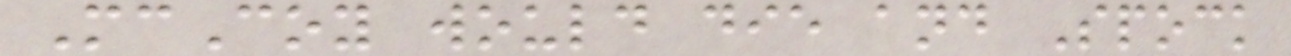McCoy would die and Spock
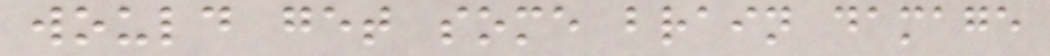would get some brain damage
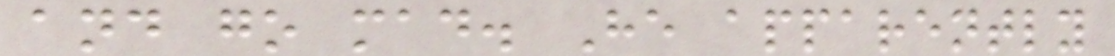and go mad. He apparently
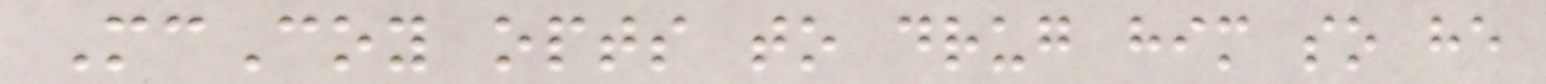McCoy opts to drug him so he
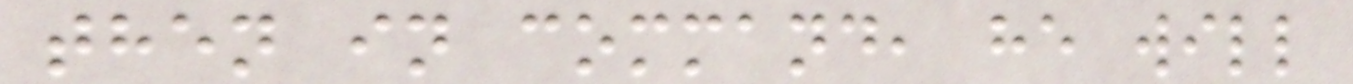then in command, he will
